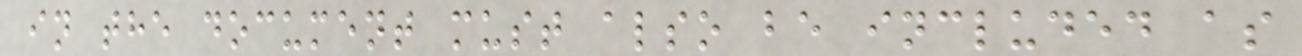in the document must also be included as
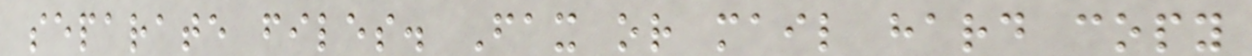separate files. Fax or mail hard copy
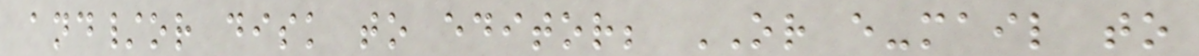and/or disk to editor; OR e-mail to
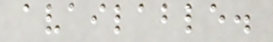available.
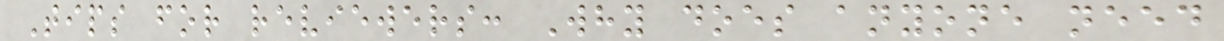Tips for reviewers: Why does anyone need
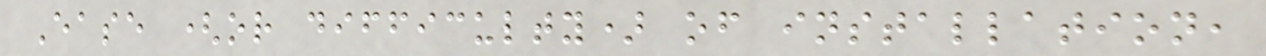Ease (or difficulty) of installation,
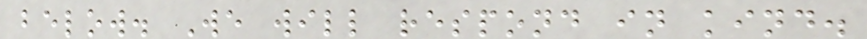below. We will respond in kind.
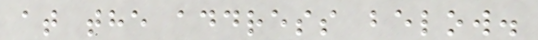at the address below.
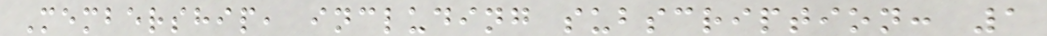Membership, including subscription: 1
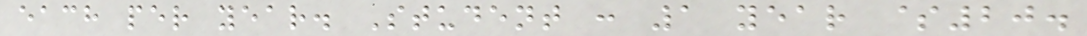each per year. Student : 1 year $20.
